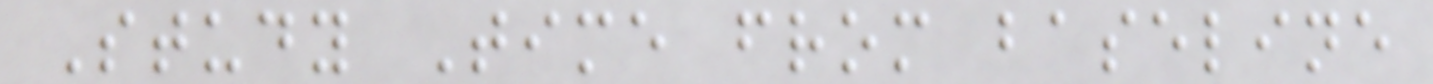Study Time from baseline
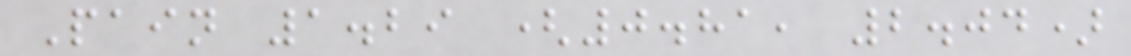Pain 1.29 (0.81, 2.04)
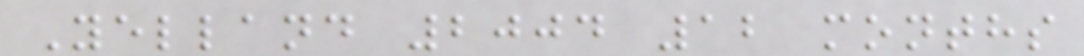Yelland 2004 12 months
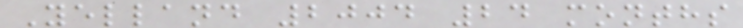Yelland 2004 24 months
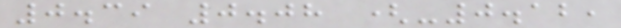0.39 0.08 (-0.12,
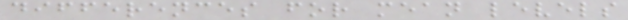differences for mean levels
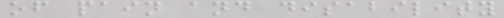of pain and disability
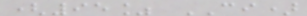(95% CI)
